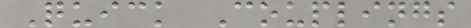Quick Couplings
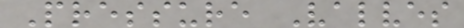Pressure Valves
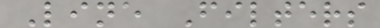Line Filters
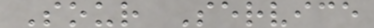Sour Service
